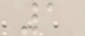1
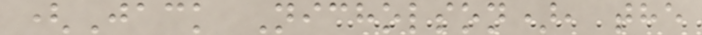(Jack Nicholson), the
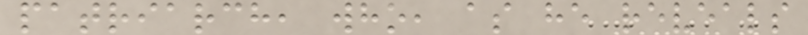patriarch, who, as he reveals
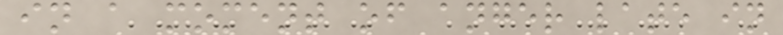in a moment of anger late in
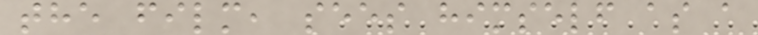the film, sees himself as a
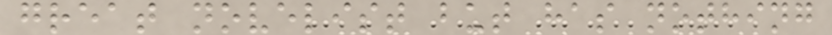great novelist but has nothing
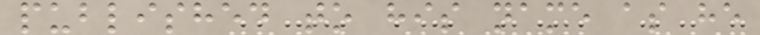published to his name as he
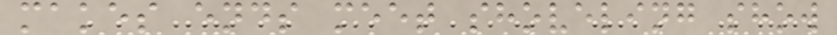makes ends meet shoveling show
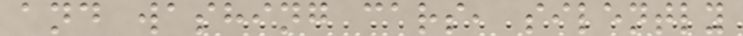and washing cars, silently
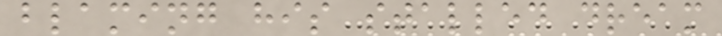blaming his stalled dream
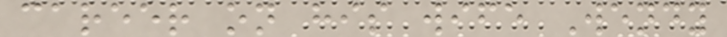career on his wife Wendy
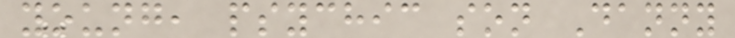young, psychic son Danny
